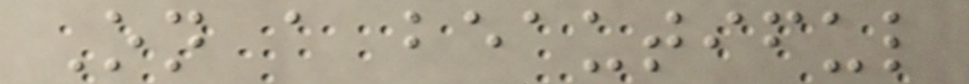On a beautiful
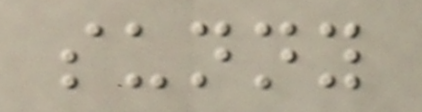sunny
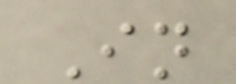In
